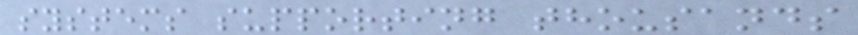systems supporting thousands
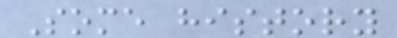Some history
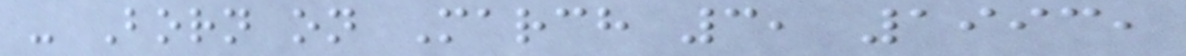- Born on March 3, 1993,
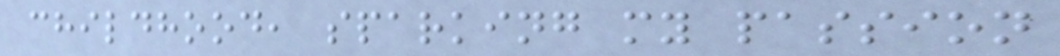childhood, sparking my passion
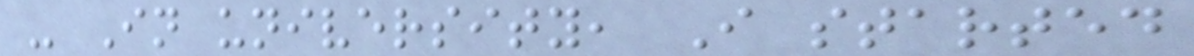- In university, I started
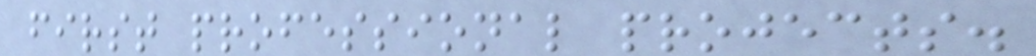first professional projects.
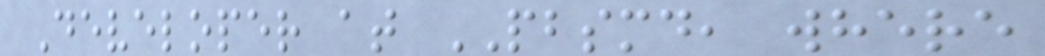Developer at PBSMD, where
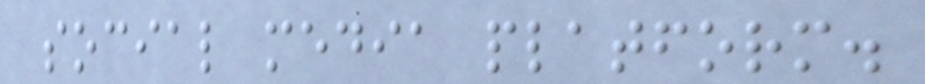social media platform.
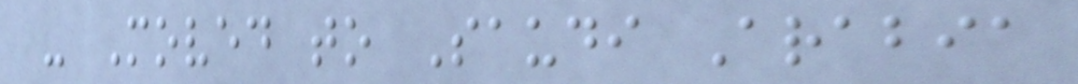- Moved to Saudi Arabia
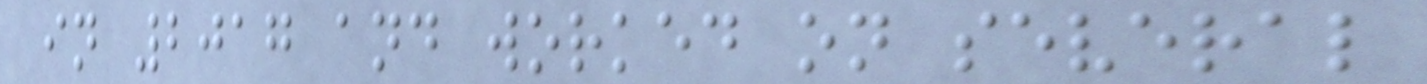in 2017 and worked on several
